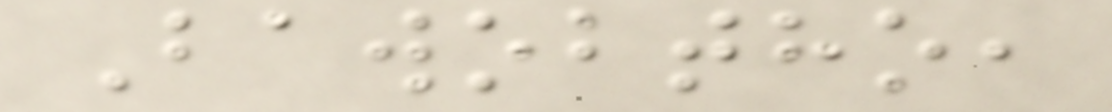Bawobtho,
